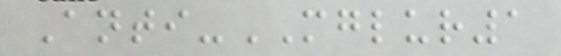Anti-MGLUR1
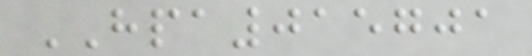HPA015701
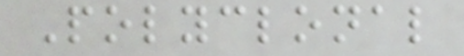Polyclonal
